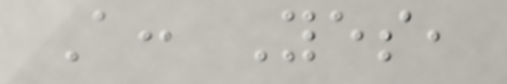A: Yes,
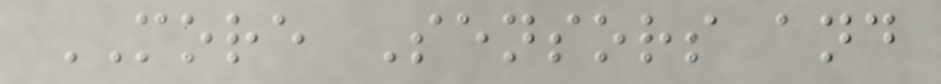MORE Sensors and
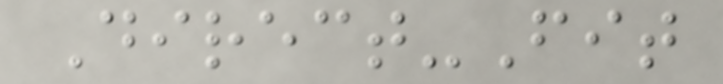Direct-Fit
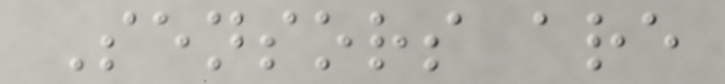Sensors are
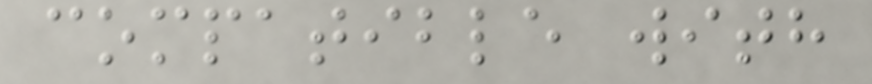compatible with
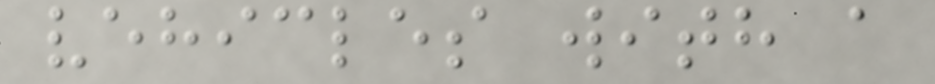vehicles with a
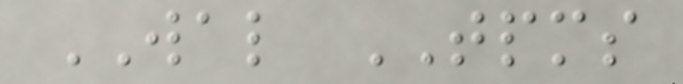WAL TPMS
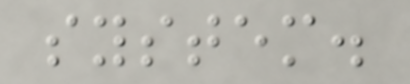system.
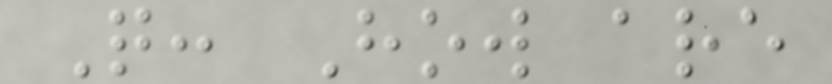Q: How are
